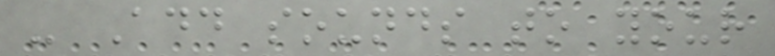- Add sounds to your
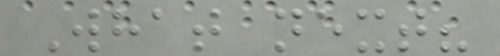What next?
